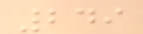249
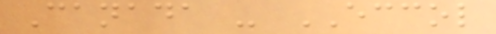Canada - ECCOL
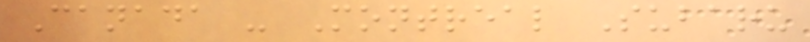Canada - Montreal Subaru
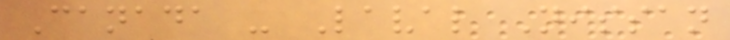Canada - Laval Nissan
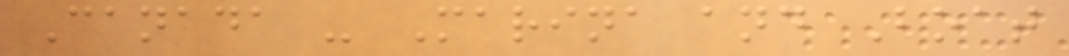Canada - Marina and Boat
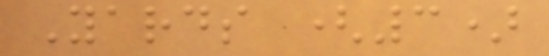Yards (3)
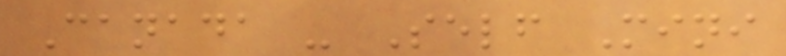Canada - Self Mini
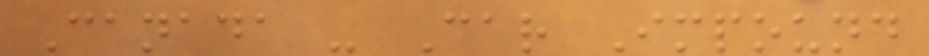Canada - Car Impound
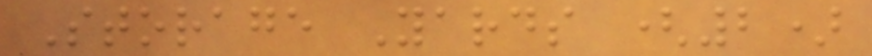Storage Yards (2)
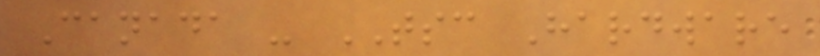Canada - TSC Hardware
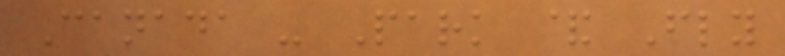Canada - Park & Fly
